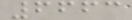6663
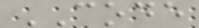CODE
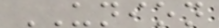UNION
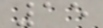15
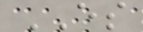ES
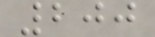200
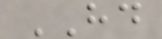HD
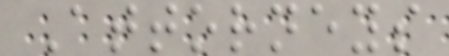Attorneys
